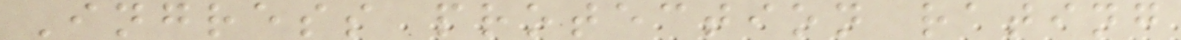Ingress protection rating
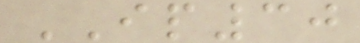IP30
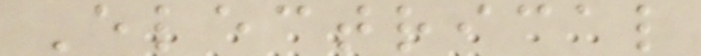Electrical
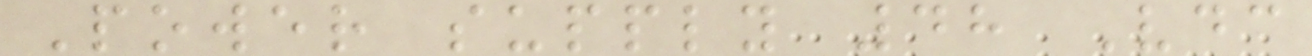Power supply 48 Vdc
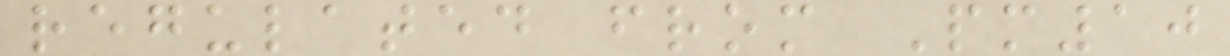regulated from Pm10
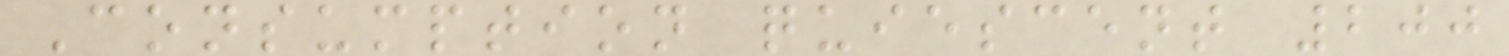Consumption quiescent 200
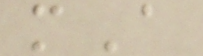mA
